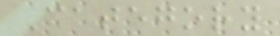Category
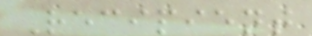Recipient
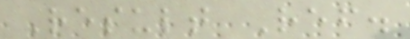Result Ref.
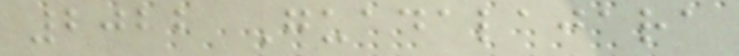2022 Guadalajara
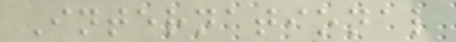International
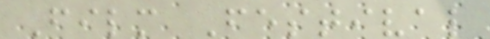Film Festival
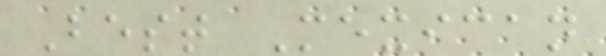Best Mexican
